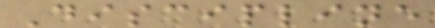Discipline
